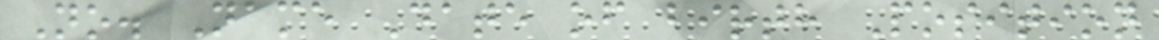No. Name Date of birth Position
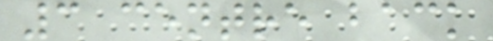3 centre back
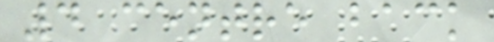4 centre back
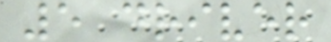5 driver
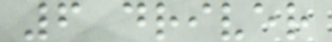6 driver
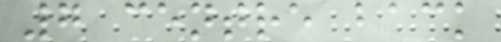7 centre back
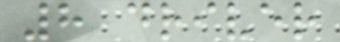8 driver
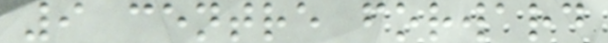9 centre forward
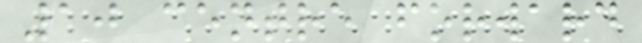10 centre forward
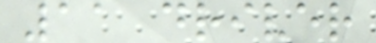11 driver
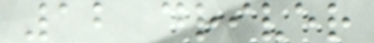12 driver
